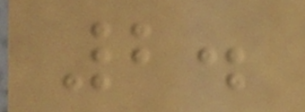2.
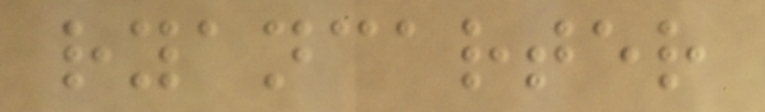ryancarter
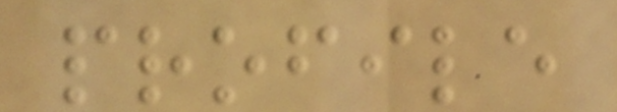profile
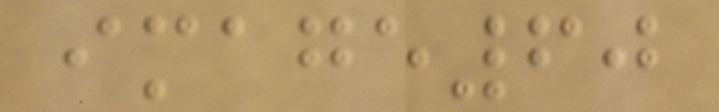image60
